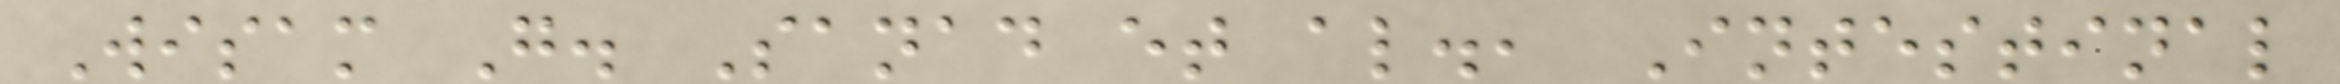Wisam G. Sanad et al., Intestinal
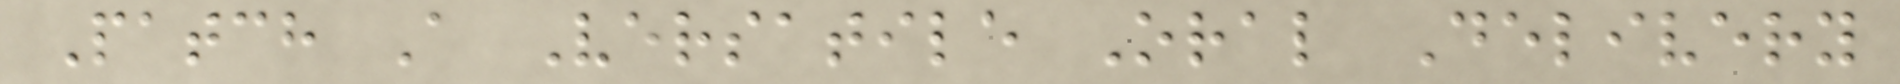Patch A Versatile Oral Delivery
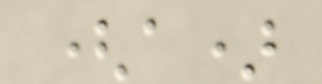(a)
